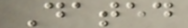Dated
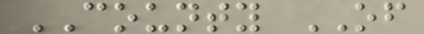COUNTY OF
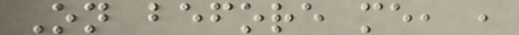On before me, ,
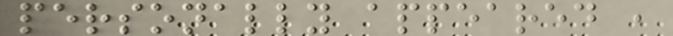personally appeared ,
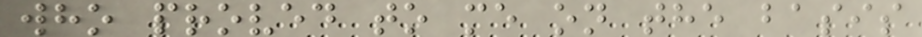who proved to me on the basis
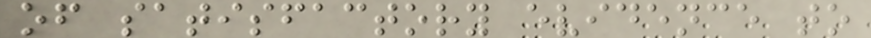of satisfactory evidence to
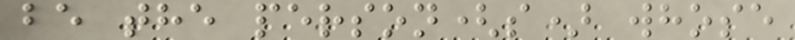be the person(s) whose
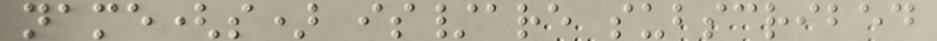name(s) is/are subscribed
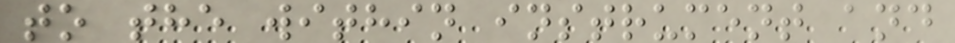to the within instrument and
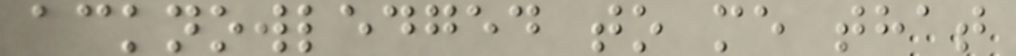acknowledged to me that
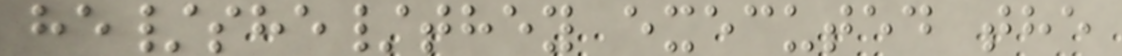he/she/they executed the
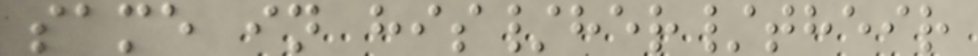same in his/her/their
